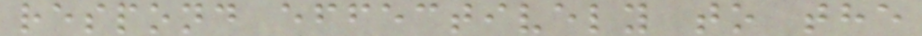respond effectively to the
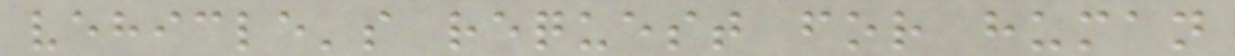vehicle's request for human
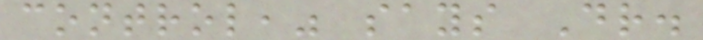control," says Dr.
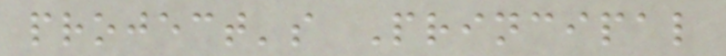project's Principal
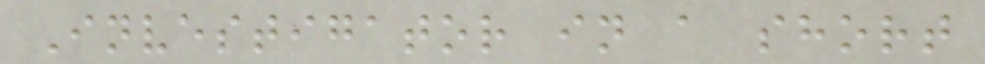Investigator in a short
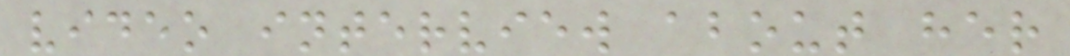video interview about her
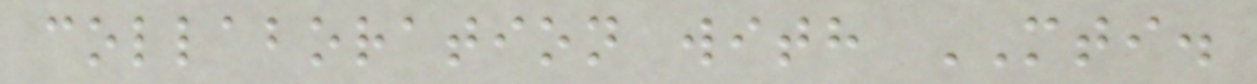collaboration with MTI.
